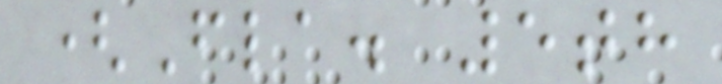(Fla. 5th
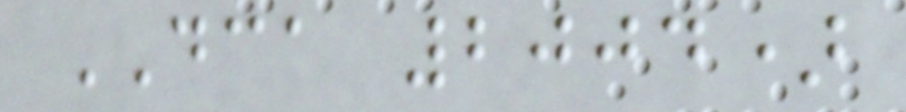DCA 2004)
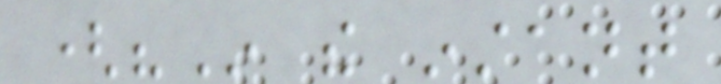("In the instant
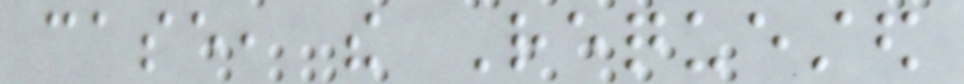case, the Requested
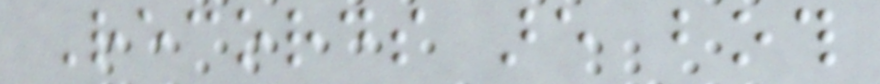Records are both
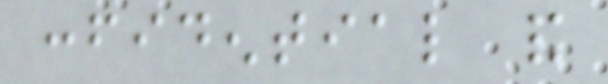confidential and
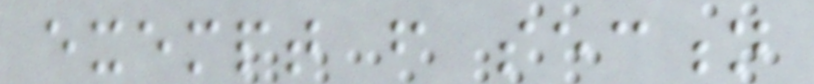exempt from section
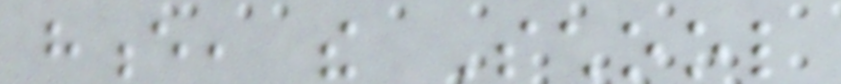hence, the School
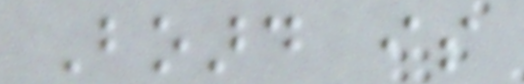Board is
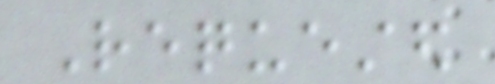Requested
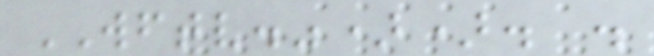WFTV.")). .
